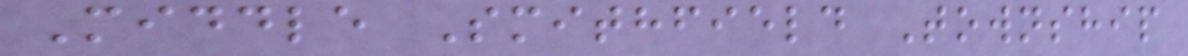Middle Smithfield Township
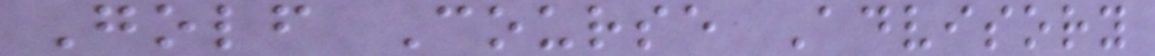Golf Course Advisory
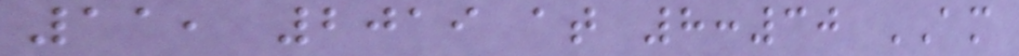11, 2019 at 8:30 AM
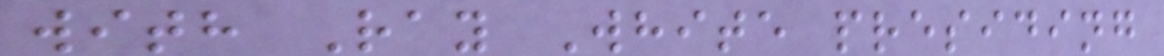with Ray White presiding
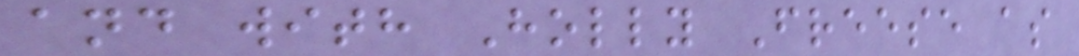and with Holly Freese as
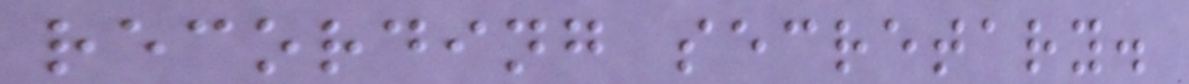recording secretary.
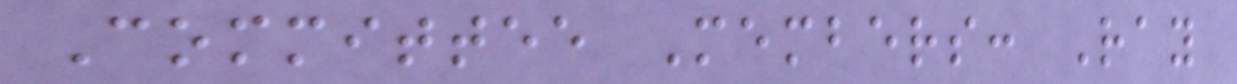Committee Members: Ray
